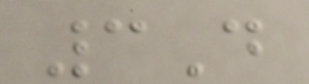3D
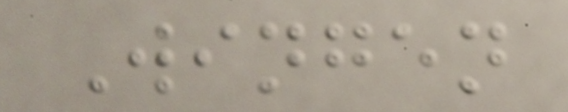Wingen
